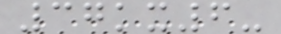37kx6-
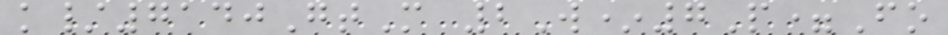k/7140GtM 2W*7P=Fo
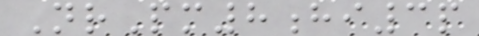NrPm8hi3p
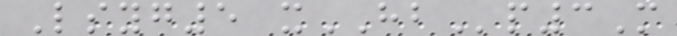Lsyg5 xHBp3M
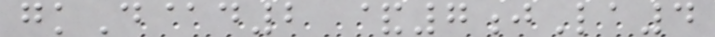gkD@d2 &7jLa4
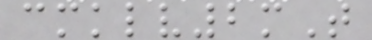cmklv2mT
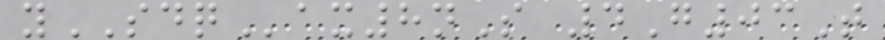ySDQax8nS 4G03T
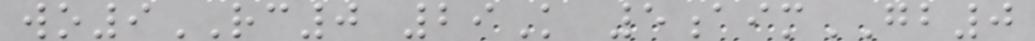wo9RC0 29K 5aimGB0
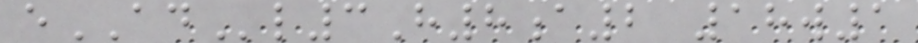eADl3H8a2 18w1
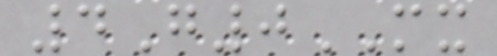4G0MX
